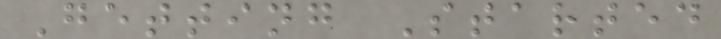Getting Started
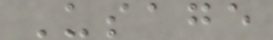Usage
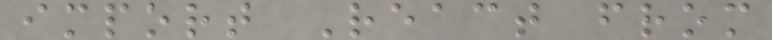import React from
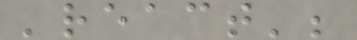'react';
